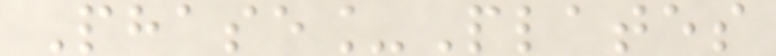Phase_Plates
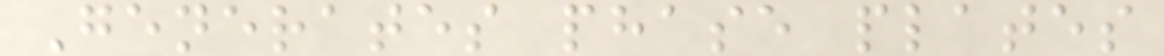Generates phase plates
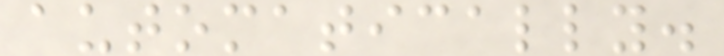automatically.
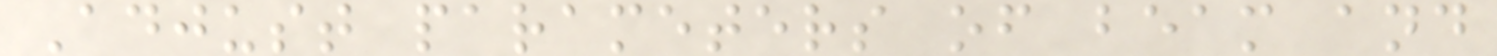Adjust parameters of beam and
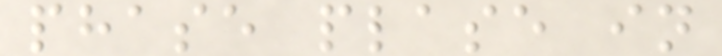phase plase in
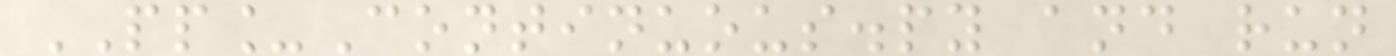PP_Continuous.py and run
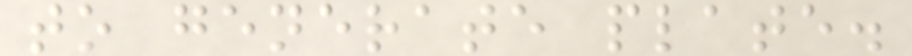to generate plate.
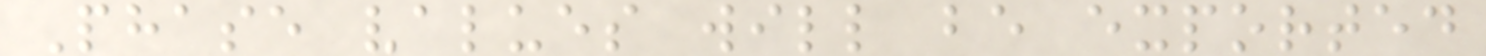Phase values will be exported
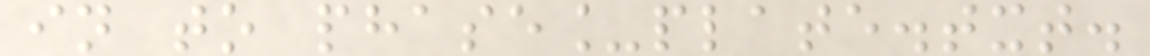in to phase_plate.txt.
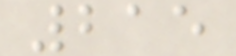215
